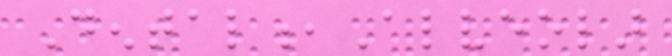Dental,Alveolar
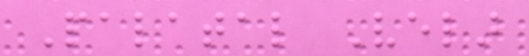Palatal Velar
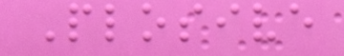Plosive
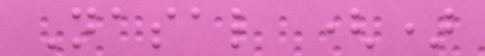Nasal ()
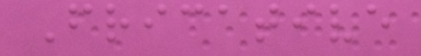Fricative
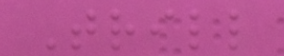Trill
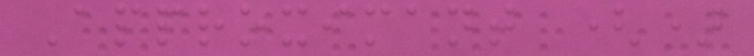Approximant ()
